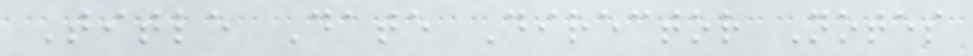Title Date Director Notes
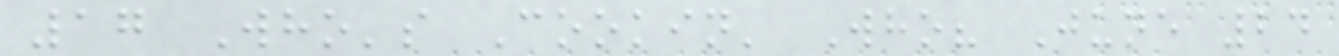17 Who's Cookin' Who? June 24
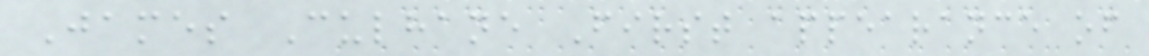James Culhane First appearance of
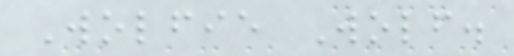Wolfie Wolf.
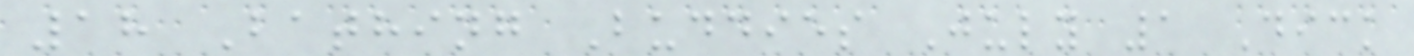18 Bathing Buddies July 1 Dick
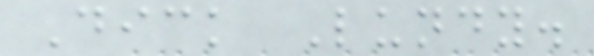Dick Lundy.
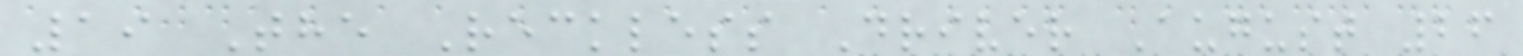19 The Reckless Driver August 26
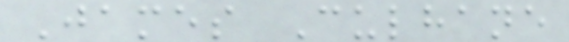James Culhane
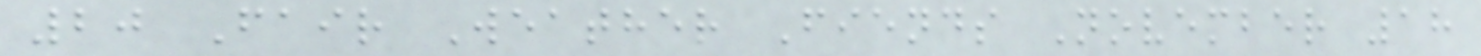20 Fair Weather Fiends November 18
